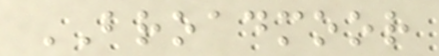BROADMOOR
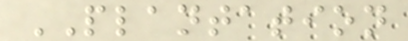PLANTATION
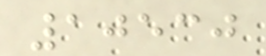10530
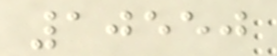10550
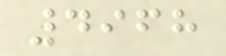4968
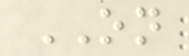ON
